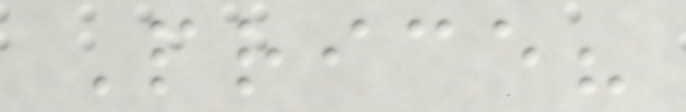Price?
